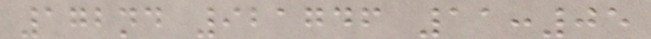172nd 921746 11:05
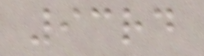93rd
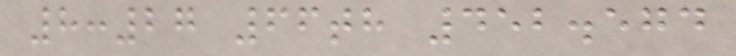8:27 66th 452.574
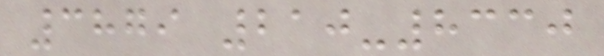3879 210-8330
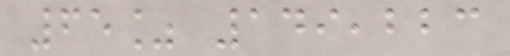65% 149,223
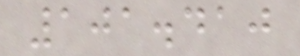101.410
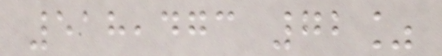518,473 72%
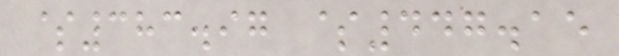$383.97 $447.15
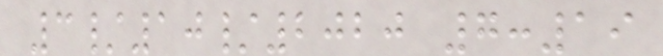3/10/2020 7:19
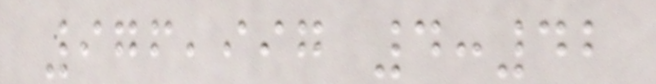976,997 4:42
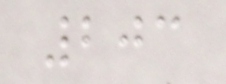203
